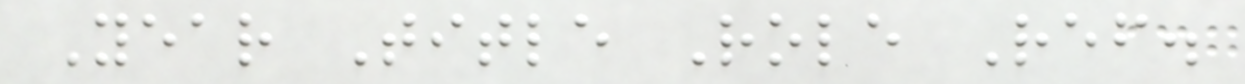Year Title Role Ref.
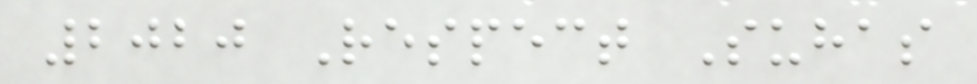2020 Respect Suhas
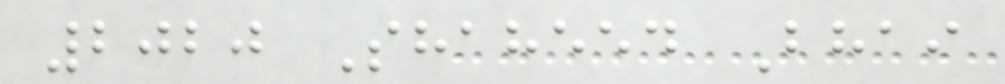2020 Shaheed Bhai
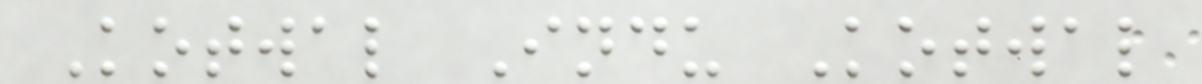Kotwal Indu Kotwal
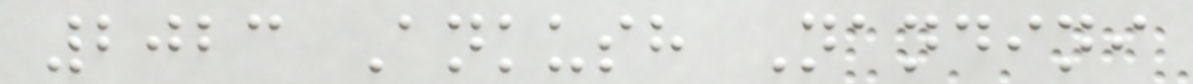2023 Ankush Nandini
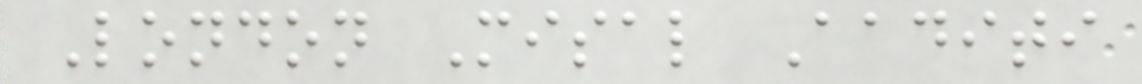London Misal Aaditi
